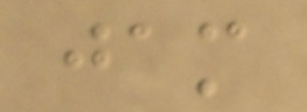jam
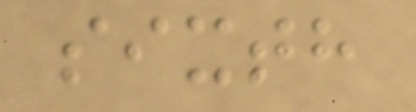sixth
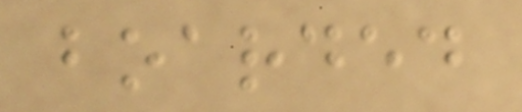boarded
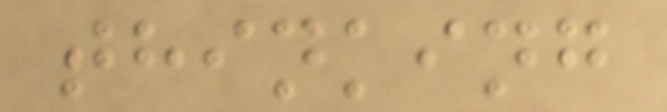thinking
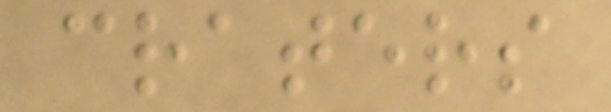craters
